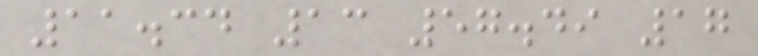11.34 13 57.49 17
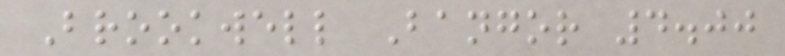Brookwell Bangor 4.00
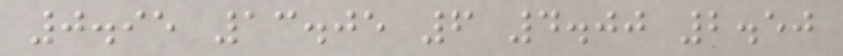0.95 13.05 6 4.00 2.50
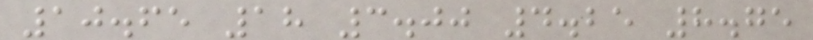10.65 18 3.00 4.25 8.75
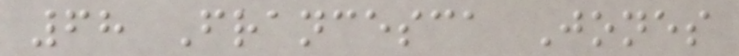68 Francesca Jones
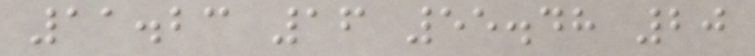11.23 16 55.48 20
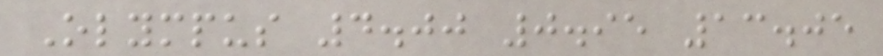Olympus 4.00 0.95 13.05
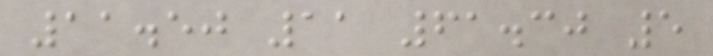11.50 11 61.30 5
